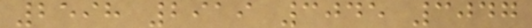2598 2919 3045 3047
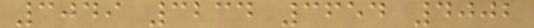3049 3234 3654 4002
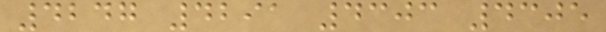4247 4291 4303 4305
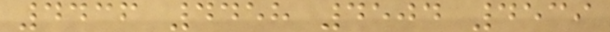4436 4458 4504 4539
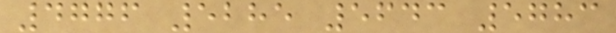4776 5285 5643 5783
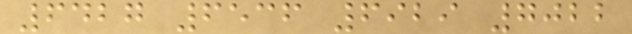6427 6536 6929 7022
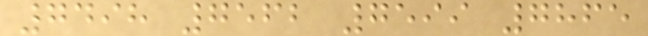7498 7562 7599 7865
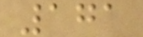171
